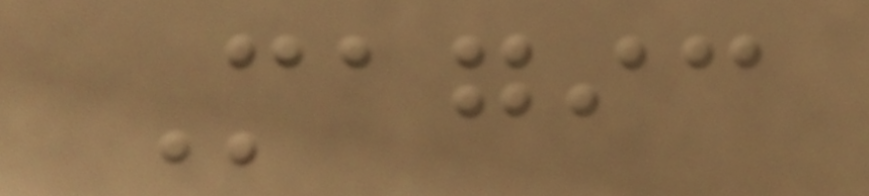Magic
